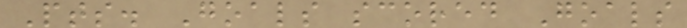Pts. Goals scored Goals
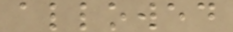allowed
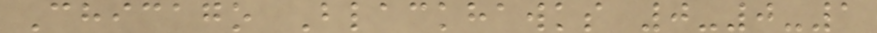Chicago Blackhawks 0-0-1
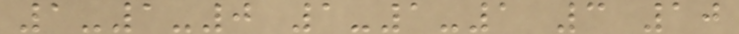1-1-0 1-1-1 3 10
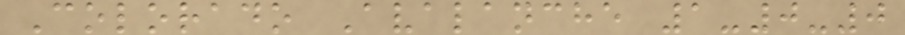Colorado Avalanche 1-0-0
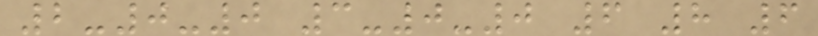2-0-0 3-0-0 6 8 6
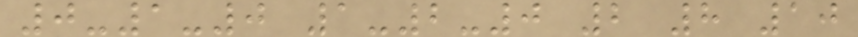0-1-0 1-2-0 2 8 10
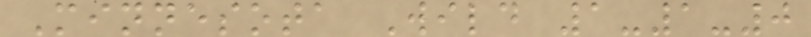Minnesota Wild 1-1-0
